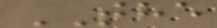THE
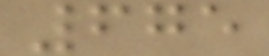675
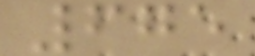675
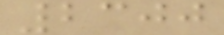2300
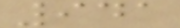941
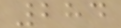284
